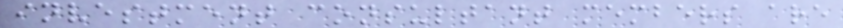investment consultant members are
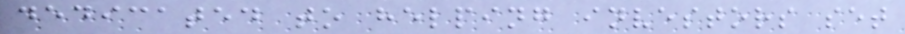dedicated to helping investors set
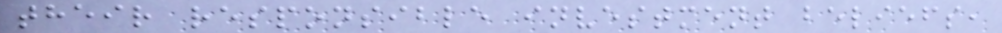their responsible investment beliefs,
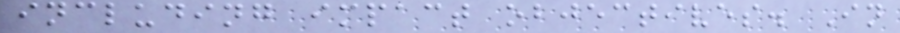including impact objectives. In
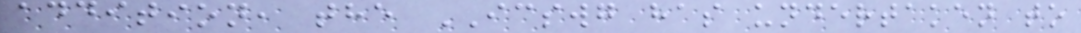addition, the ICSWG has undertaken to
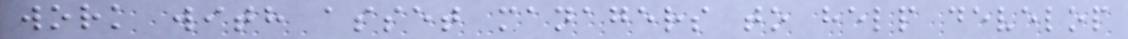work with asset managers to help develop
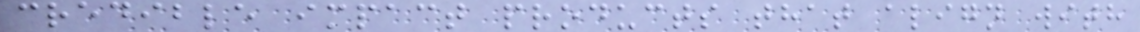credible impact products that align with
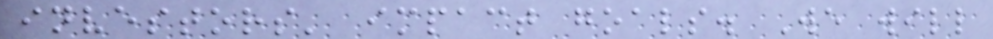investors' impact goals. We will
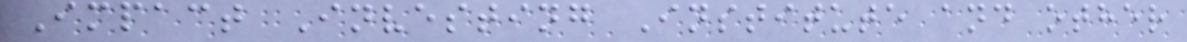Impact Investing Institute and other
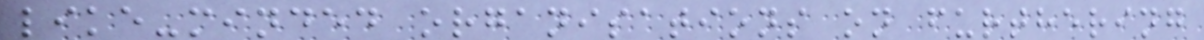like-minded organisations on furthering
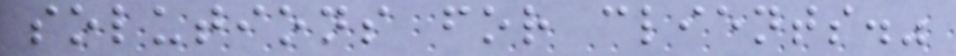solutions for clients."
